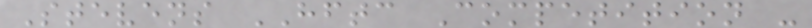Stevens HFTC Competition -
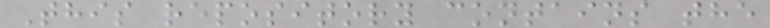This repository contains the
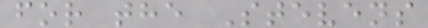for the Stevens
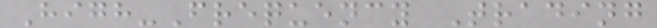High-Frequency Trading
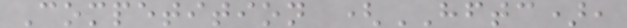Competition (HFTC),
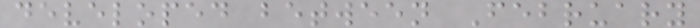developed between February
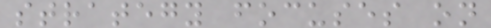strategy focuses on
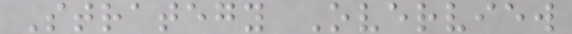Strategy Overview
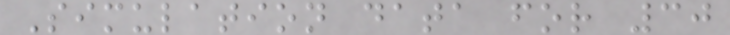Simulation data for 30
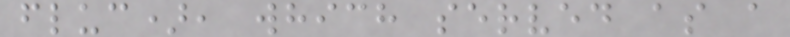fluc), which served as a
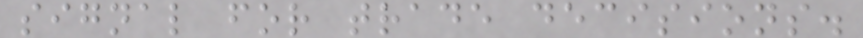signal for trade decisions.
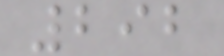292
